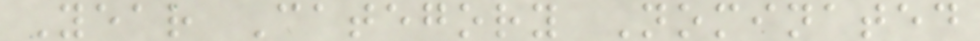Year Category Nominated
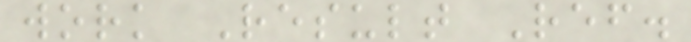work Result Ref.
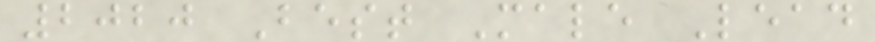2020 Best Male Lead
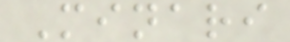Minari
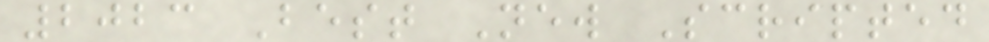2023 Best New Scripted
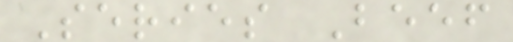Series Beef
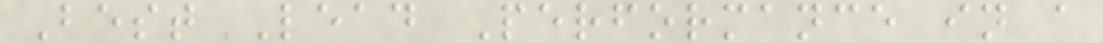Best Lead Performance in a
